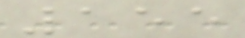155
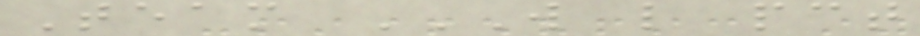Team W L PCT
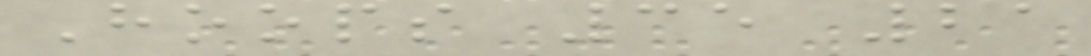Hoops 35 21
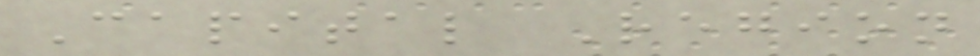Capital Region
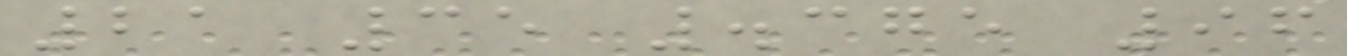21 35 .375 96
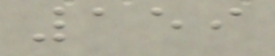159
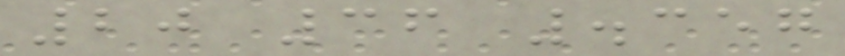20 36 .357
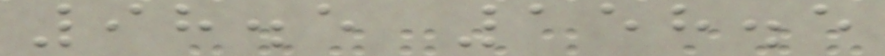98.5 158.5
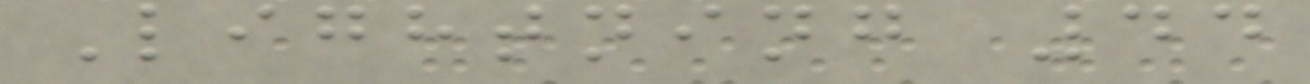Lightning 44
